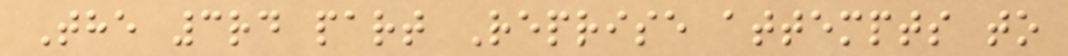The 3rd part Reprise attempts to
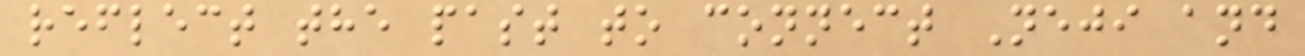reflect the past to connect Neji and
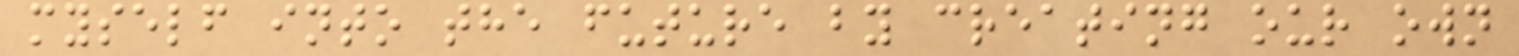myself into the future by creating our own
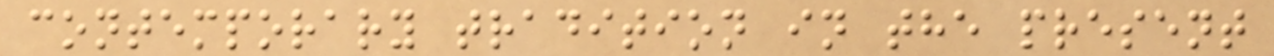contemporary tradition in the present
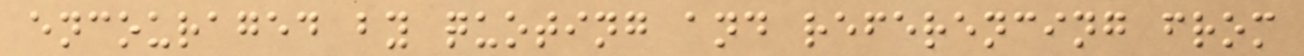encouraged by quoting and referencing from
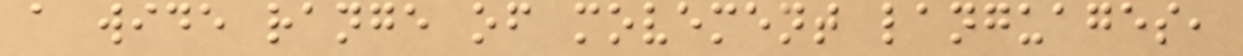a wide range of movement languages,
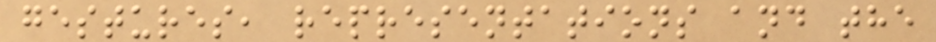gestures, representations and the
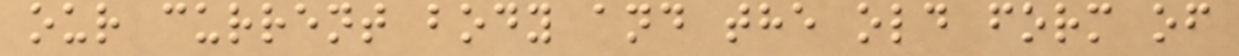our current body and the old form of
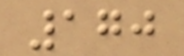170
